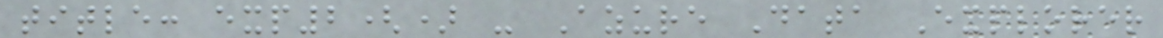title: exp2() - Azure Data Explorer
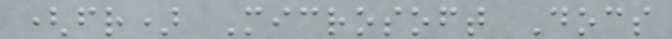(fr) Microsoft Docs
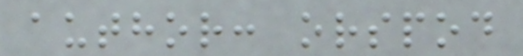author: orspod
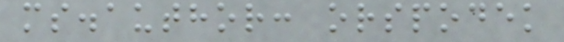ms.author: orspodek
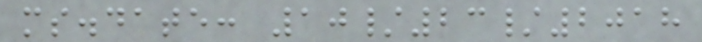ms.date: 10/23/2018
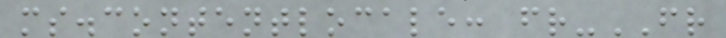ms.contentlocale: fr-FR
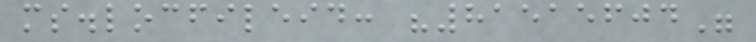ms.locfileid: "81515604"
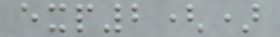exp2()
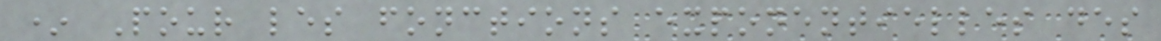* Pour les fonctions exponentielles des
